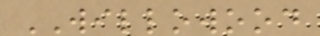WILLOWOOD
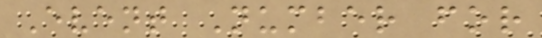Event Number for
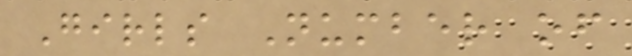Girls Number of
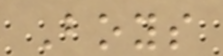Boys
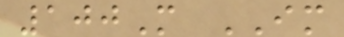100M IM
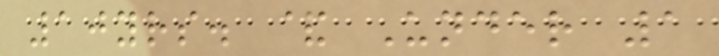10yrs. & Under 1
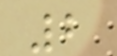2
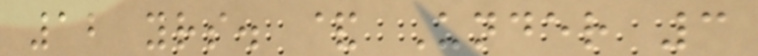12 yrs. & Under 3
